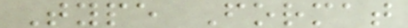Type Format
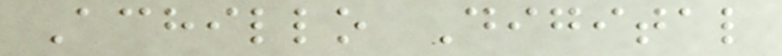Achillo Digital
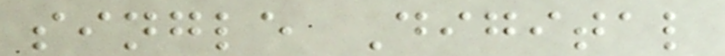single Digital
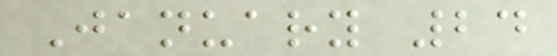January 24
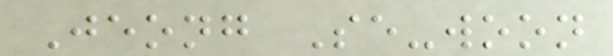Jeong Se-woon
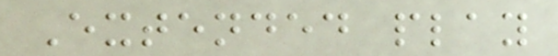Extended play
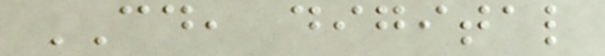CD, digital
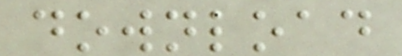download
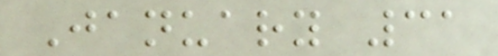January 31
